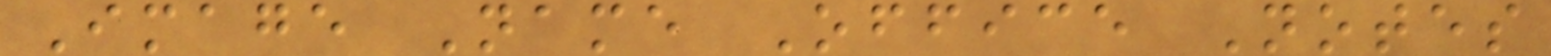Image Name Office Notes
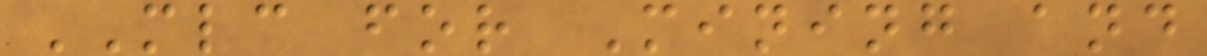MLC for Mining and
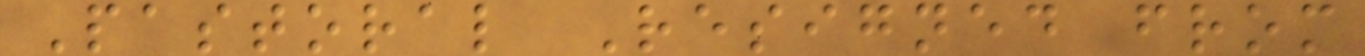Pastoral Resigned from
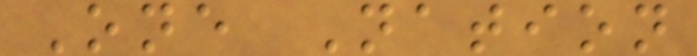One Nation
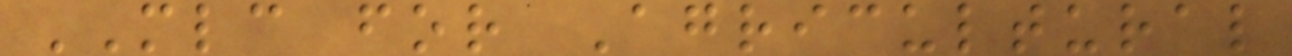MLC for Agricultural
